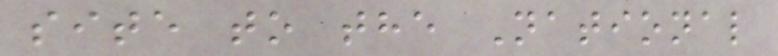site to the National
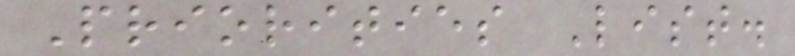Priorities List.
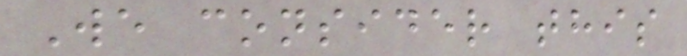We consider this
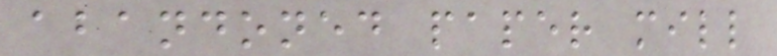abandoned paper mill
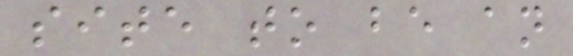site to be an
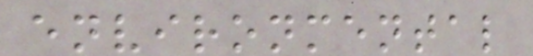environmental
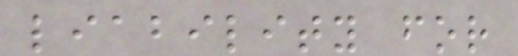liability for
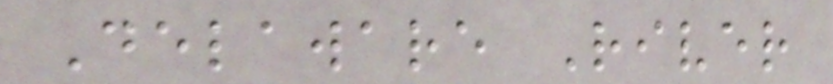Delaware River
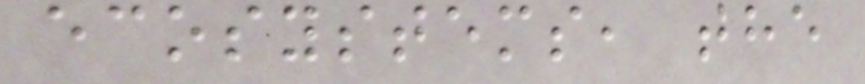ecosystems, the
